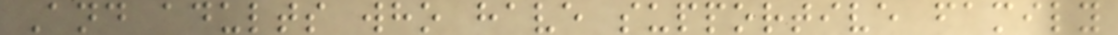And adults who have supportive family
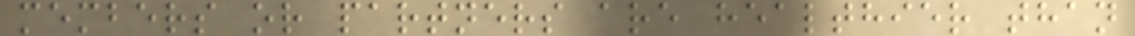members or partners are healthier than
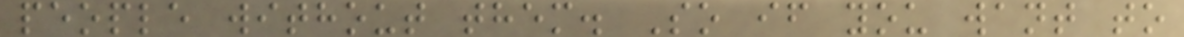people without them. So if you want to
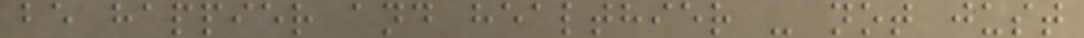be happier and healthier - not just
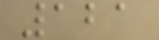121
